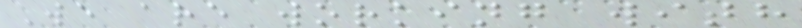We are working with
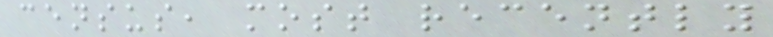census, most recently
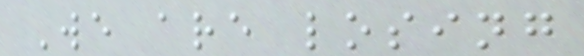We are losing
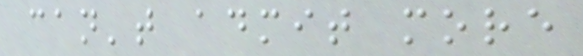can't admit more
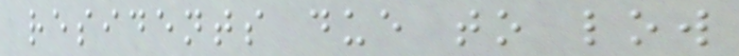residents due to low
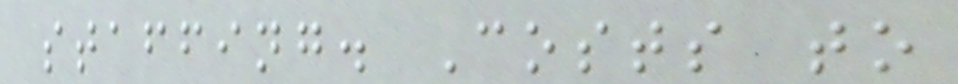staffing. Costs to
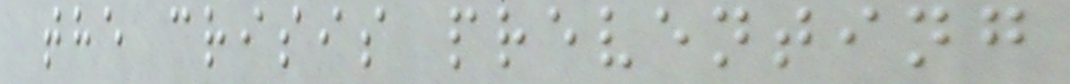the crisis preventing
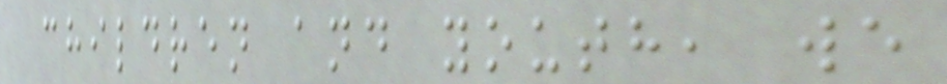children and youth, we
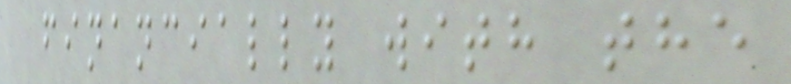financially with the
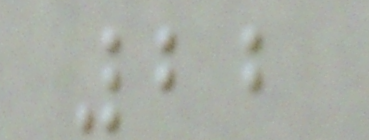22
